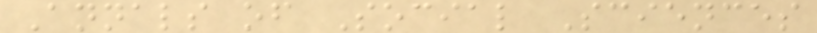Annals of Social Sciences
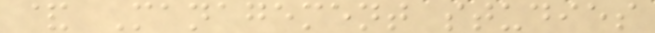& Management studies
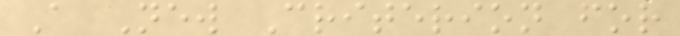A New Criterion for
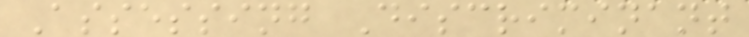Assessing Discriminant
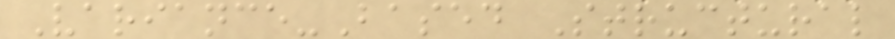Variance-Based Structural
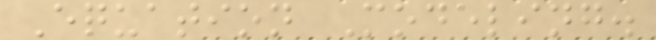Equation Modeling.
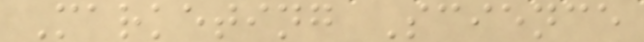Marketing Science
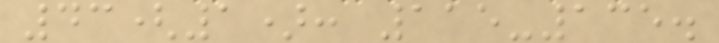43(1): 115-135.
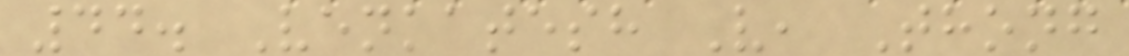44. Venkatesh V, Thong
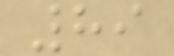89
